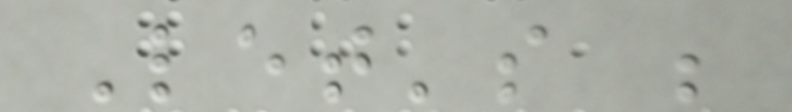Let's be
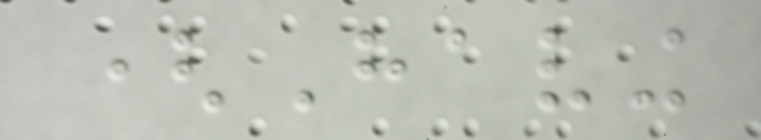(Having
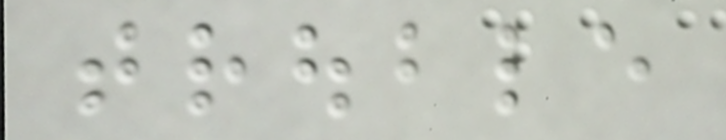trouble
